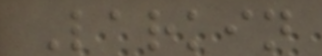Larkin
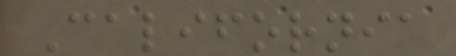California
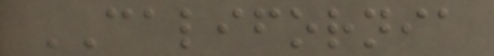CALIFORNIA
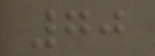70
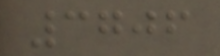3706
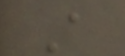A
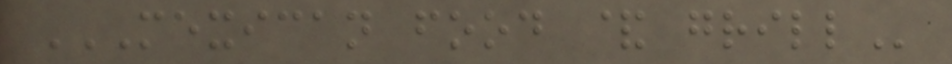MEXICAN FOOD & GRILL
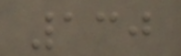130
